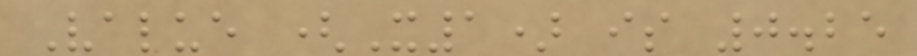Value (X1) is 0.25
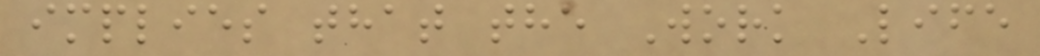implies that the Work Life
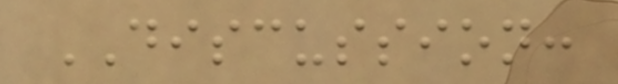DISCUSSION:
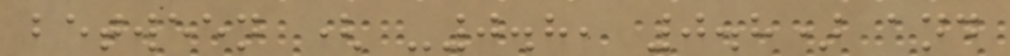between ( -0.8, 0.8) and
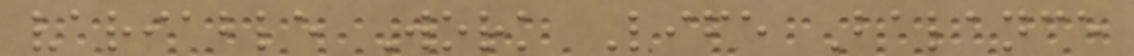variable Work Life Balance
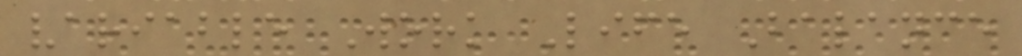variable Work Life Balance
